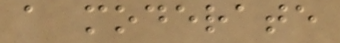a moderate
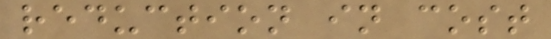reduction in cost
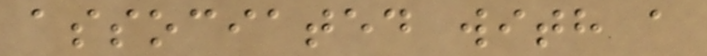associated with a
